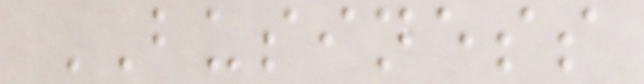BUSINESS
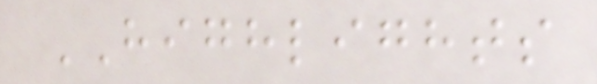HIGHLIGHTS
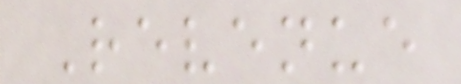Revenue
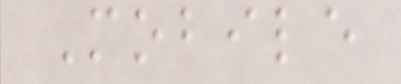Mobile
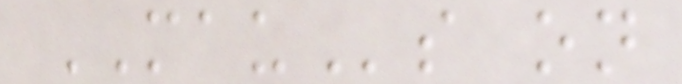MAUs on
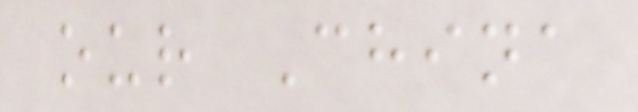our China
